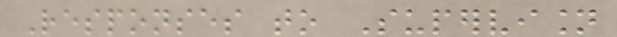Responses to Supervision
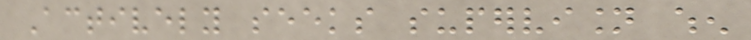Actively seeks supervision when
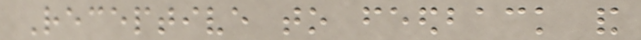Receptive to feedback and
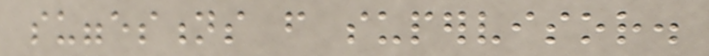suggestions from supervisor.
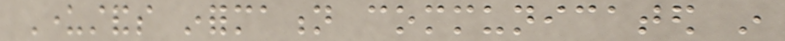Understands information communicated in
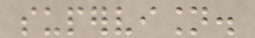supervision.
